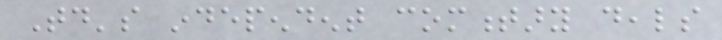Today's independent commentary deals
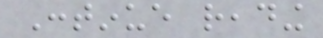Continue reading
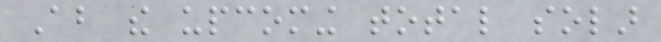About the upcoming total solar
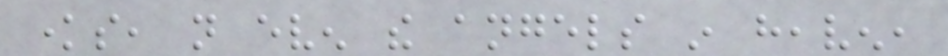knows, not even the angels in heaven,
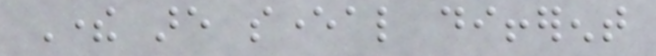There are several different
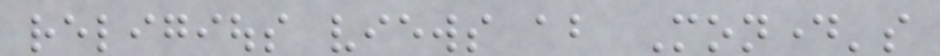religious views about Monday's
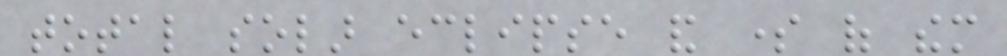total solar eclipse and some of them
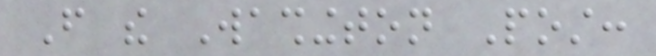From the Washington Post:
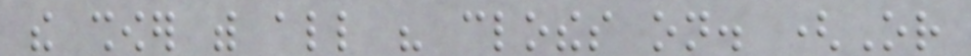the shower with all his clothes on. (Or
